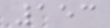153
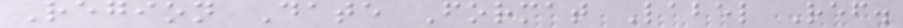Region Date Format Label Ref.
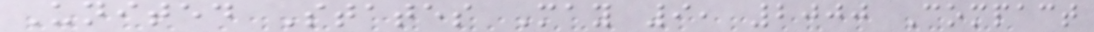United States May 9, 2000 Compact
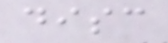disc
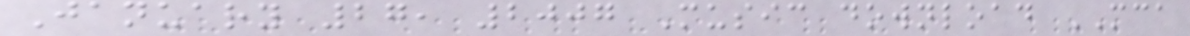January 27, 2007 Music download MCA
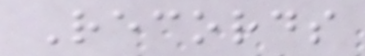Records
